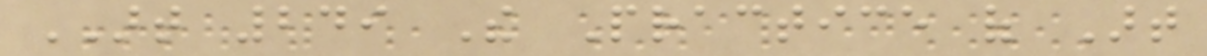ART 249 The Practice of Art
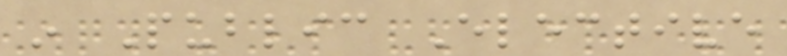in Public Elective
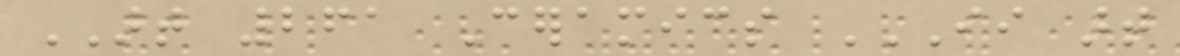ART 261 Ceramics II ART
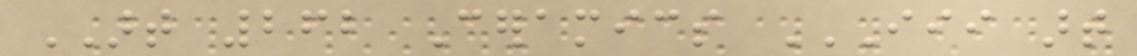ART 262 Ceramics III ART
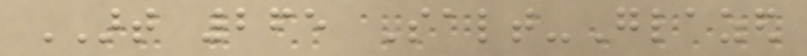ART 265 Salt-Glazed
